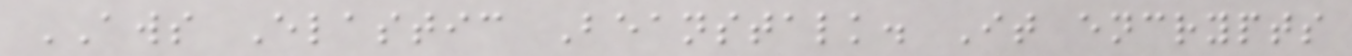AWS Elastic Beanstalk. It encrypts
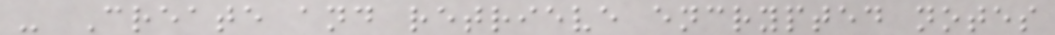- Create and retrieve encrypted notes
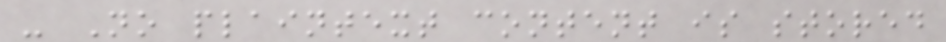- No plaintext content is stored
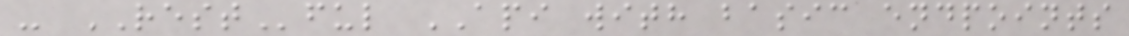- RESTful API with basic endpoints
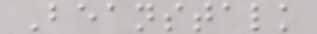Beanstalk
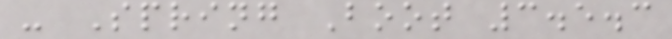- Spring Boot 3.5.3
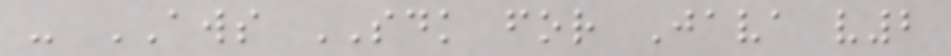- AWS SDK for Java v2
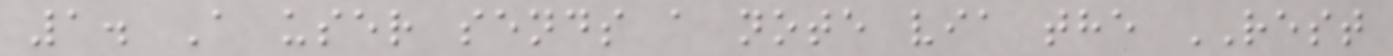1. A user sends a note via the REST
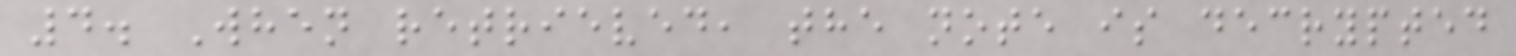4. When retrieved, the note is decrypted
